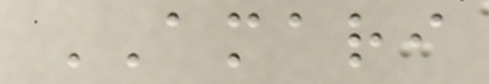AMARI
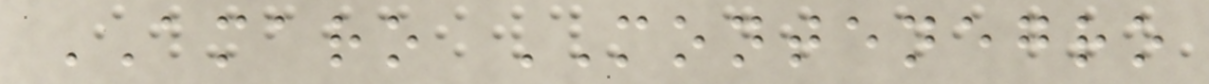AMARO MONTENEGRO
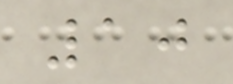10
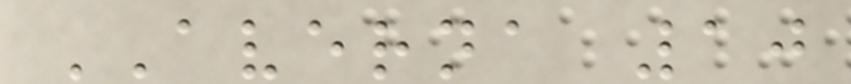AVERNA 10
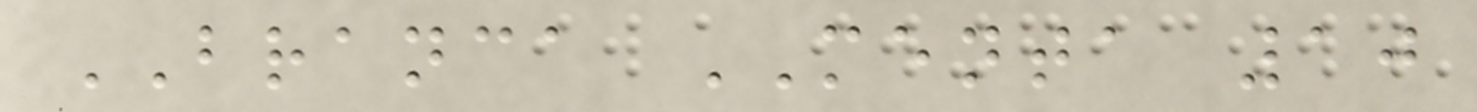BRANCA MENTA 10
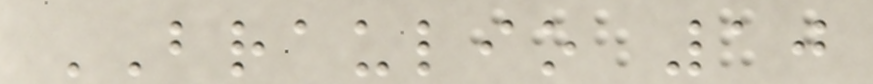BRAULIO 10
